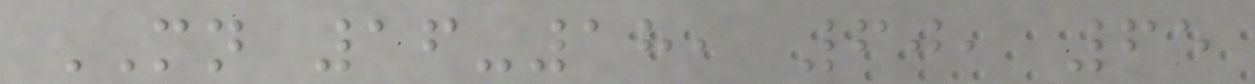MN 16-18, 60, 65
